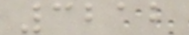3212
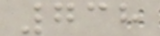738
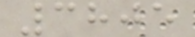3805
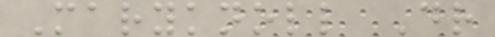Maryknoll Dr
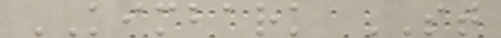KIMBARK ST
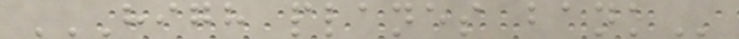HIGH PLANES BANK
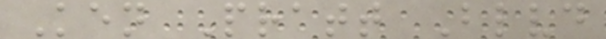Ken Pratt Blvd
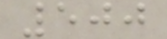500
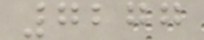7277
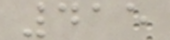415
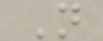N
